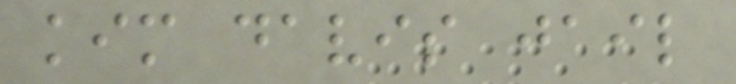kim davis jail
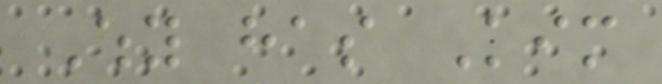Why has Kim
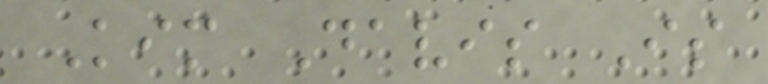Kim Davis Is
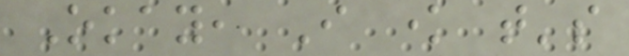Okay, I know that's
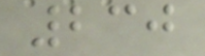230
